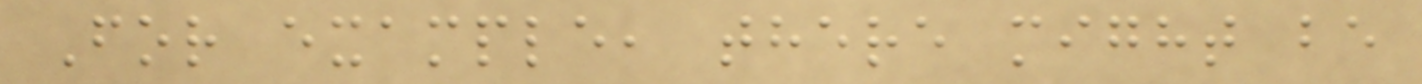For example, there might be
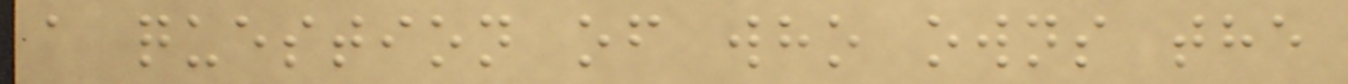a question of who owns the
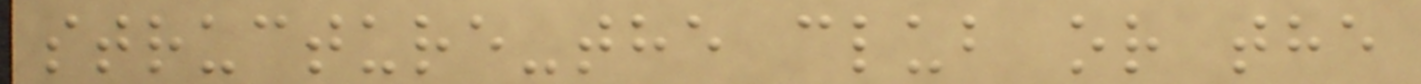structure-the club or the
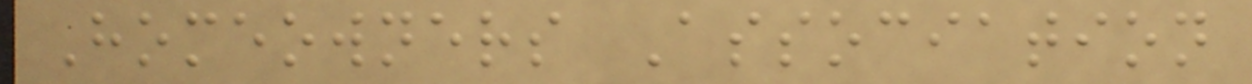Homeowners Association
